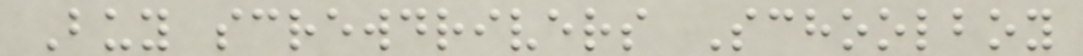Buy screwdrivers Schoolboy
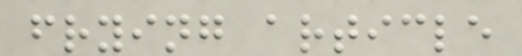frying article
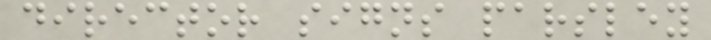director signs parsley
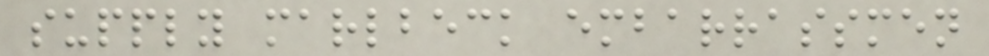supply marlbeck embarrassmen
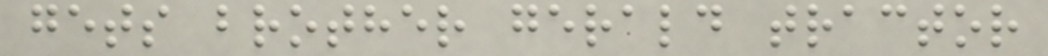gets brother gerald tractor
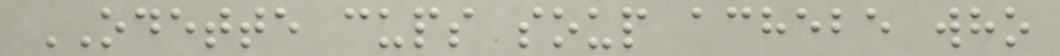ODETTE cups soup achebe who
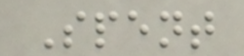Spent
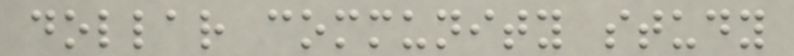dollar community study
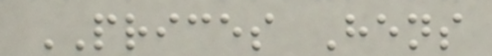PRICES Hens
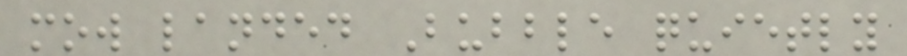mow landed Bubble quietly
